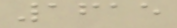1615
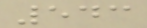543
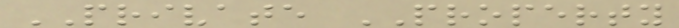PRIVATE PROPERTY
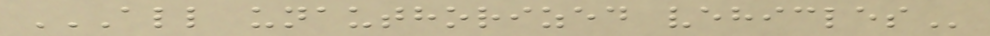ALL UNAUTHORIZED VEHICLES
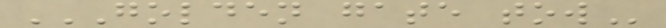GOLDEN GATE TOW
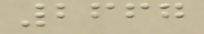2667
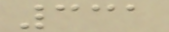331
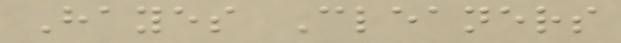Hayes Cleaners
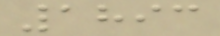1893
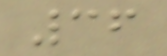36
